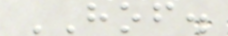HOF.
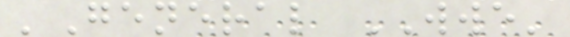'General WWE'
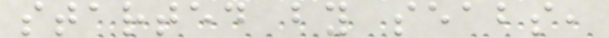started by seabs,
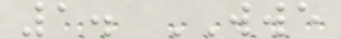1. WWE
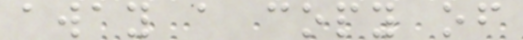away a copy of
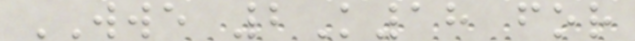WWE 2K18 for
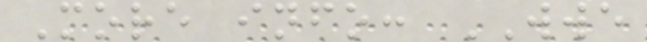More info: WWE
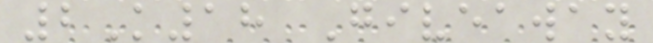2K18 Giveaway
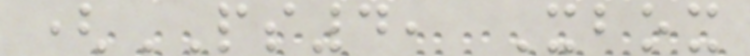(PS4, Xbox
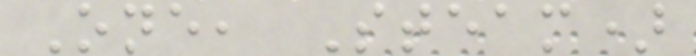One, Steam)
